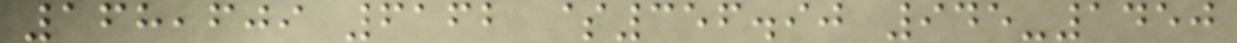168,609 6162 $356.90 945-1450
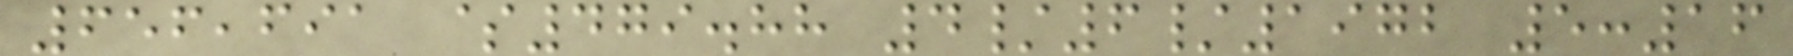656,691 $479.88 4/6/1972 5:16
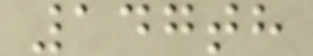147th
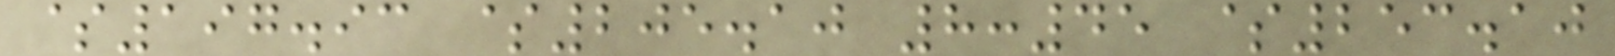$197.93 $205.10 8:45 $253.10
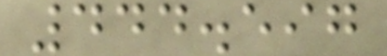444.597
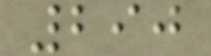290
